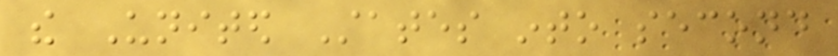the United States into second
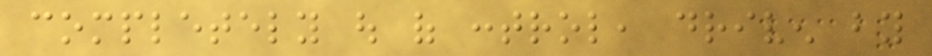completely out of control, driven by
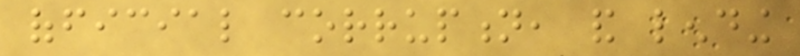official corruption, and lending
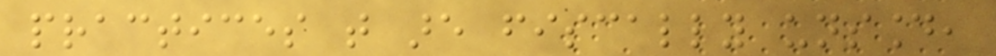practices that are fiscally unsound,
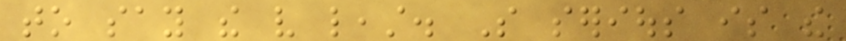to say the very least. So serious is the
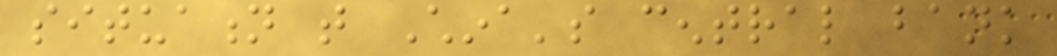situation that China's central bank
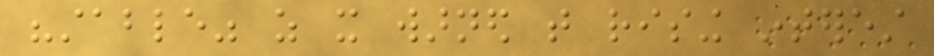"stable" as it warned that rising interest
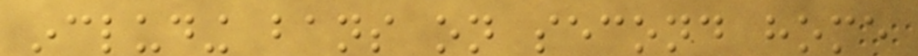including bans on second home
